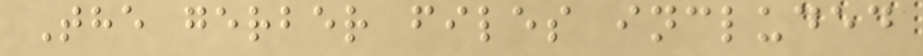The gerber files included
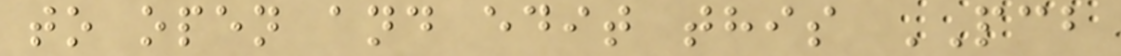to open and edit this PCB
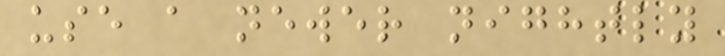use a newer nightly
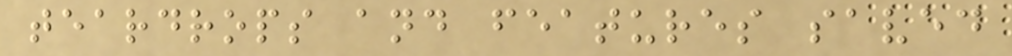teardrops and features saved
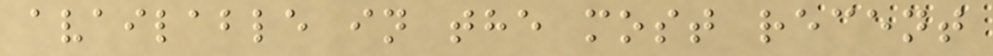available in the most recent
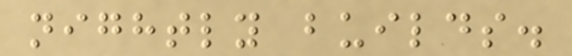nightly builds.
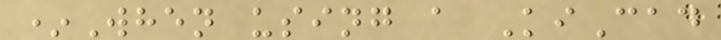*When using a KiCad
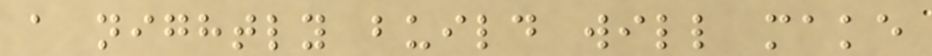a nightly build will make
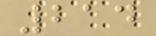214
